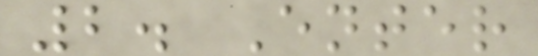2. Enter
